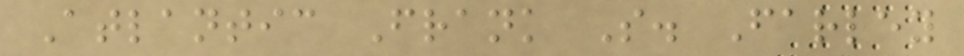Atlantic Frank S. Farley
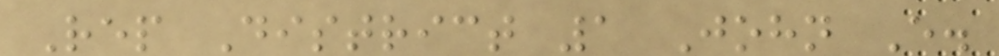Rep District 1 John E.
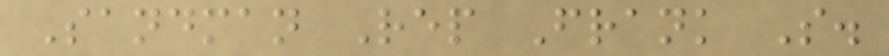Sandman Rep Frank S.
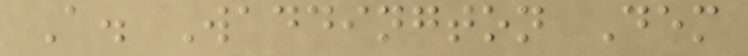A. Waddington Dem
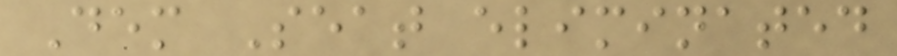Dem Seat eliminated
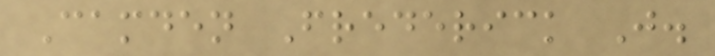Camden Frederick J.
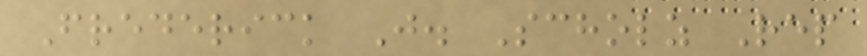Frederick J. Scholz Rep
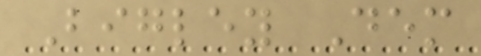Bigley Dem
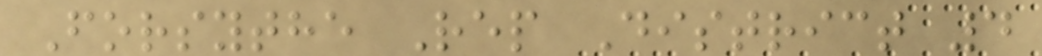Forsythe Rep District 4
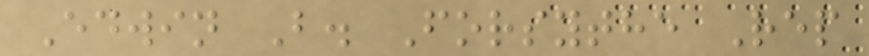Edwin B. Forsythe Rep
